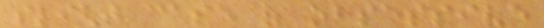slight case of obsessive
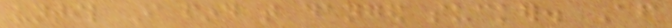until I find that danged sucker. After
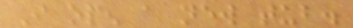I open a new tub.
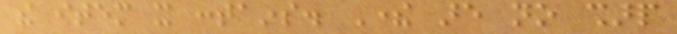the item it contains. There are no sharp
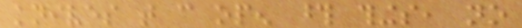knives that can open those things, no
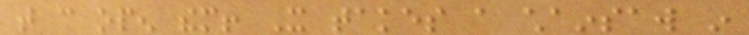that can open them! It takes a chainsaw in
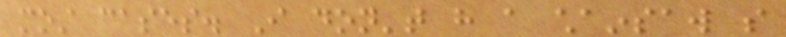most cases. I don't have a chainsaw so
